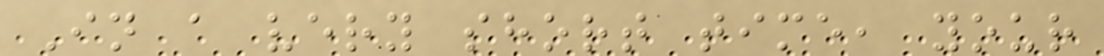In a very short time, your
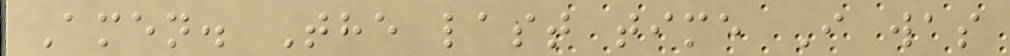Amen. The last time I was
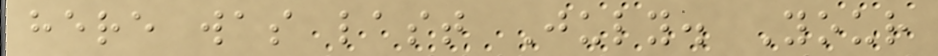here was last July. Your
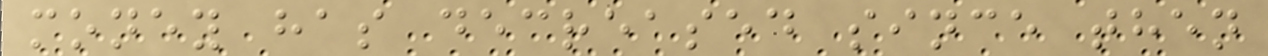money has decreased since then
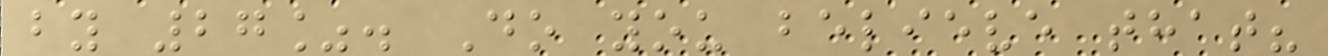by 27%. Do you believe that?
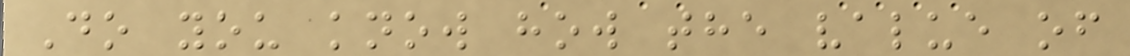Do you know how the value of
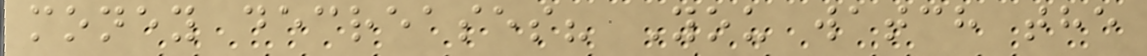money decreases? You watch the
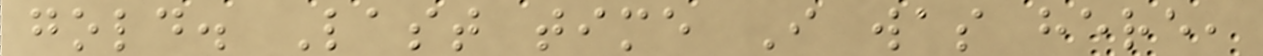gold. Last time I was here,
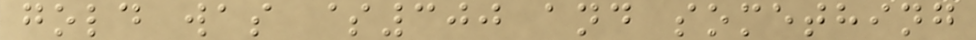gold was $300 and something
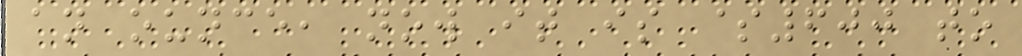an ounce, now it is $600 to
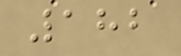182
